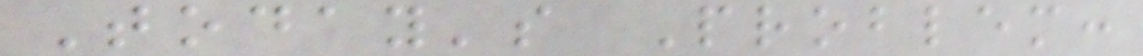Today's Problem:
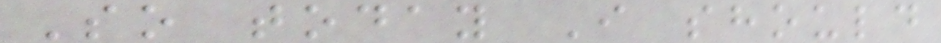So today I should
